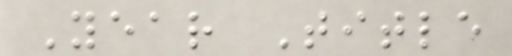Year Title
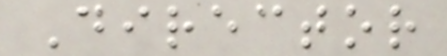Director
